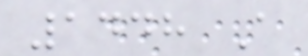1448 A
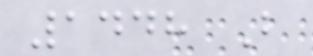1448 B
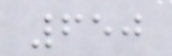650
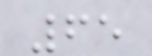65
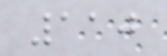110
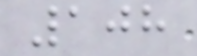108
